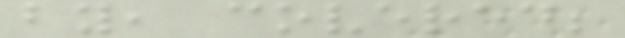by, covered;
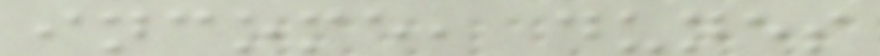income, dunes
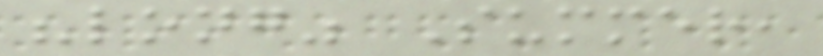"long" Summer,
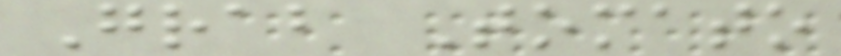Grab Tomato
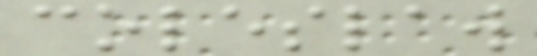coleslaw
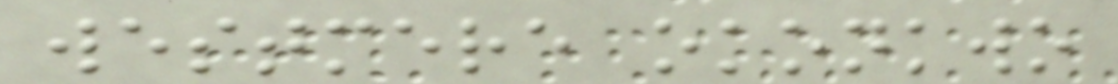westmere okonkwo
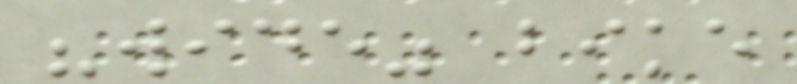"wide" bike
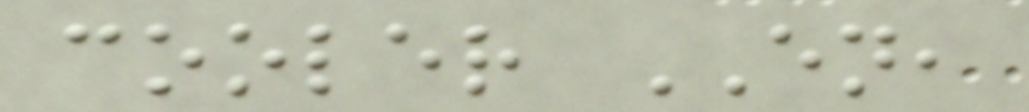cooler EN,
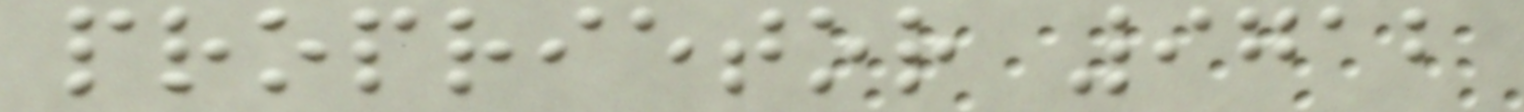proprietor 9712
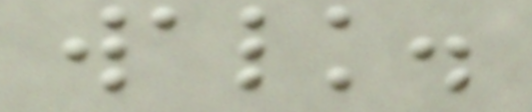walk.
